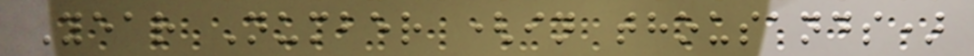Year Number (in thousands)
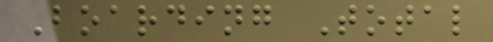Boarding Total
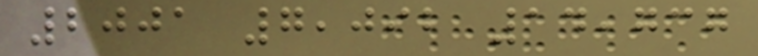2001 7,092 14,737
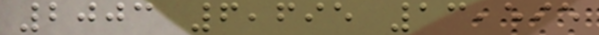2003 6,695 13,595
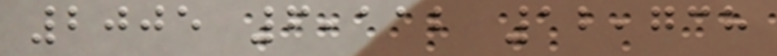2005 6,112 12,738
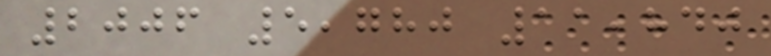2006 5,780 11,840
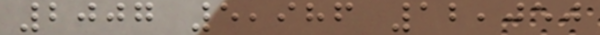2007 5,986 12,050
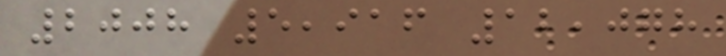2008 5,916 12,078
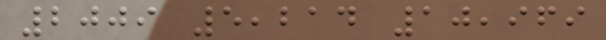2009 5,214 10,969
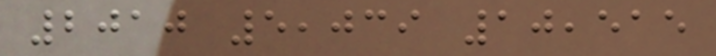2010 5,039 10,515
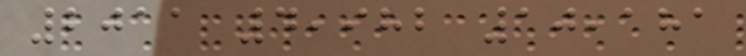2011 4,982 10,181
